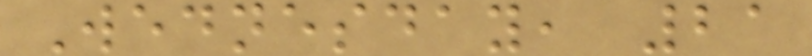Wednesday, 21
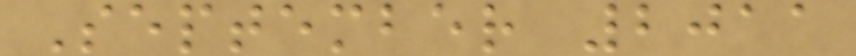September 2011
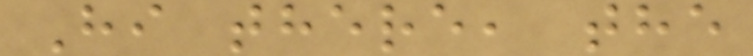Hi there, the
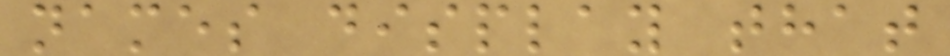names display that
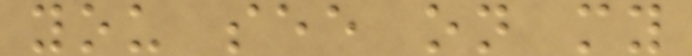you see on my
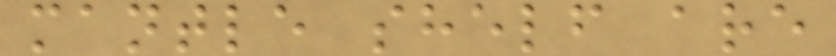mantle shelf are
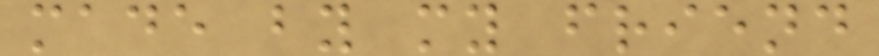made by my friend
